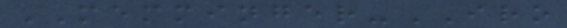MEMMINGER-IRO
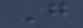G
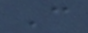C
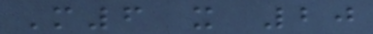M6 x 20
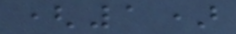(1)
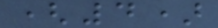(4)
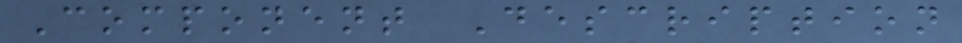Component Description
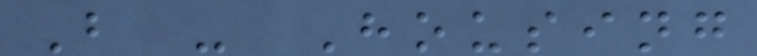B - Housing
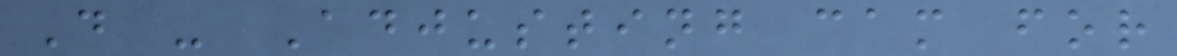D - Adjusting cam for
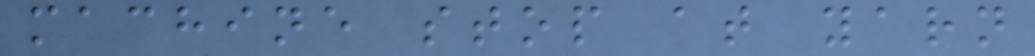machine stop at yarn
